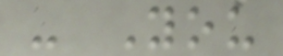- You
